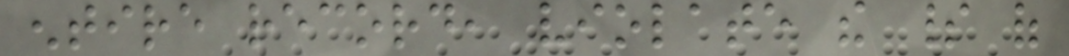entire record, violate the spirit of
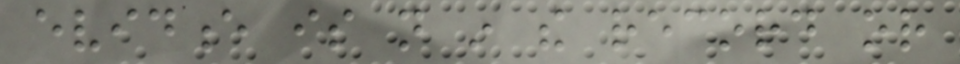evidence is not in the record or
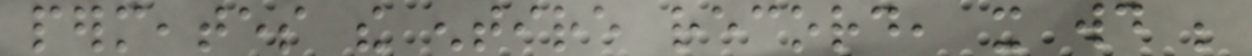permeates the entire record, it would be
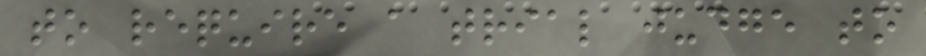to require a trial judge to
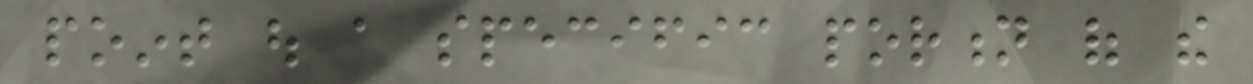point out a specific portion of the
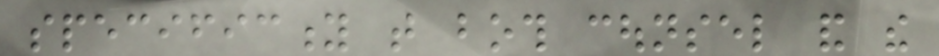specificity that both counsel and the
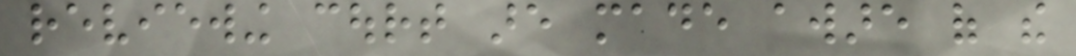reviewing court are made aware of the
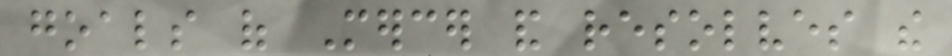goals of Mercer and resolves the
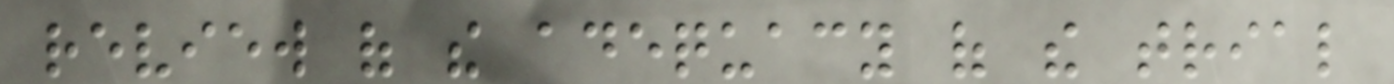review of the adequacy of the trial
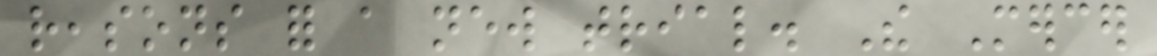reasons for a new trial. The Mercer
